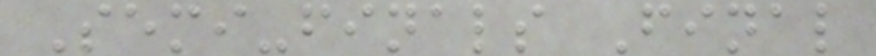Semi-finals Final
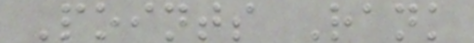Points Rank
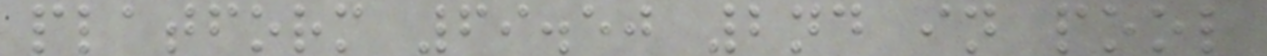platform 69.50 2nd in pool
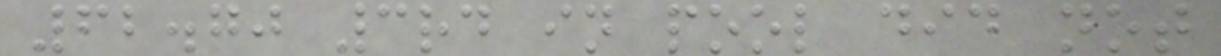62.70 3rd in pool did not
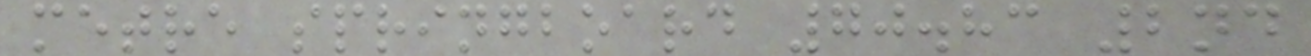metre springboard 70.83 2nd
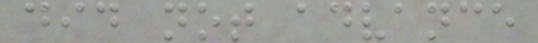did not advance
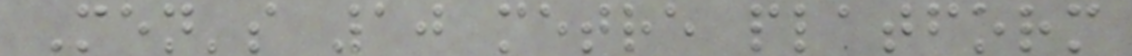Men's 10 metre platform
